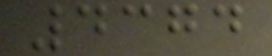4374
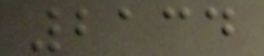2134
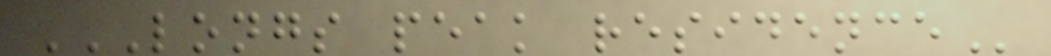LONGS PEAK RESIDENCE
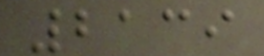2139
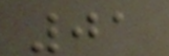01
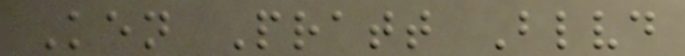Ken Pratt Blvd
